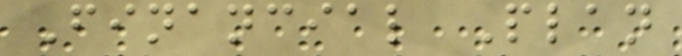Financial Plan
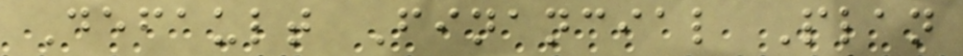Default Financial Plan
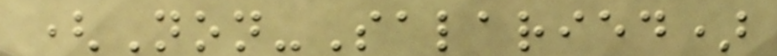(Non-Salaried)
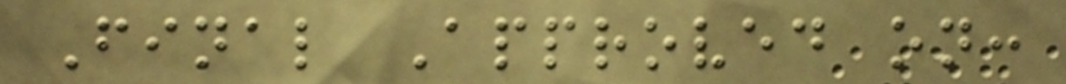Final Approved on:
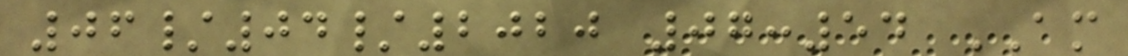06/04/2020 07:54 AM
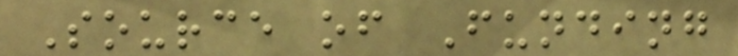Source of Funding
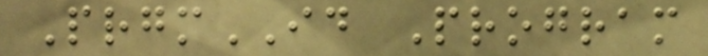PrgmID Program
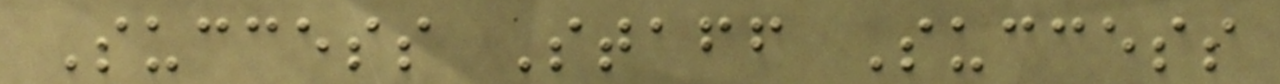Success Staff Success
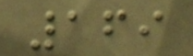169
